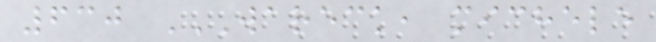630 WARECK, MICHELE
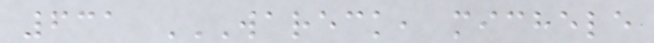631 WARECK, MICHELE
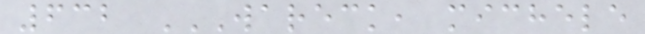632 WARECK, MICHELE
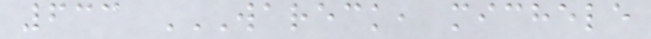633 WARECK, MICHELE
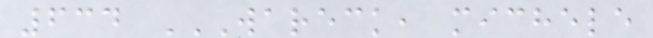634 WARECK, MICHELE
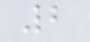2
